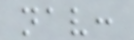nav:
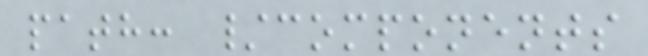path: /components
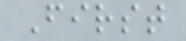First
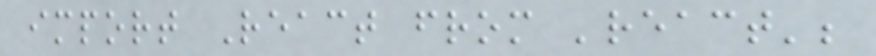import React from 'react';
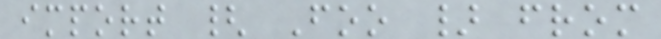import { Foo } from
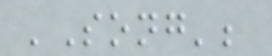'Song';
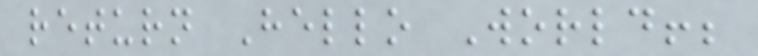return Hello World!;
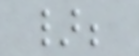};
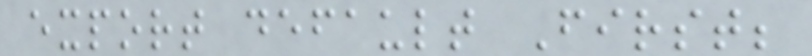export default First;
